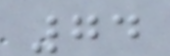74
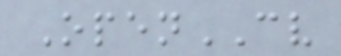OpenCV
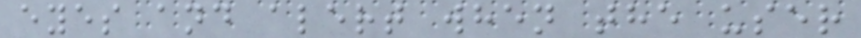eyes and alert when the user
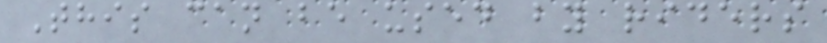This can be used by riders
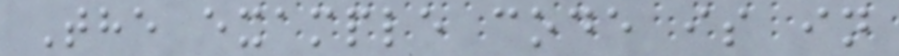The example code is in
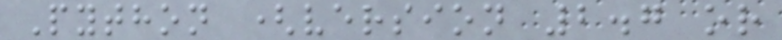Python (version 2.7 or
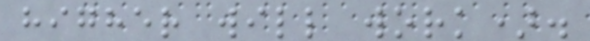higher will work).
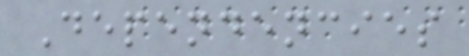Dependencies
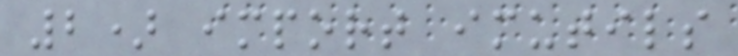2) import imutils
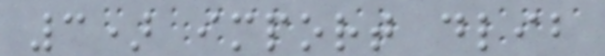3) import dlib
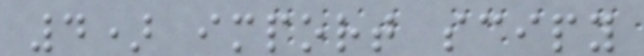4) import scipy
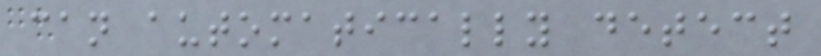can automatically detect
